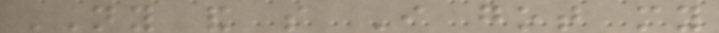NY and so I got my
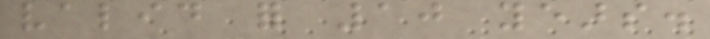valid for 10 years.
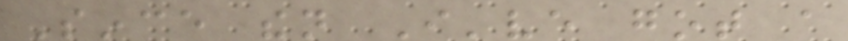Since then I've got a
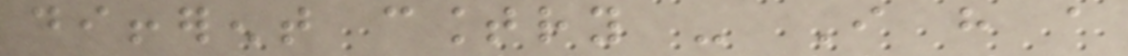different country - I have a
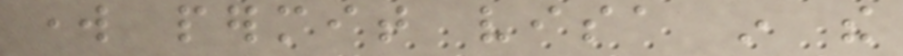work permit visa in the
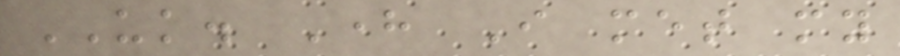UK. Here I met my
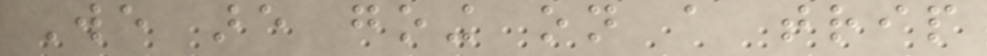We are going on a trip
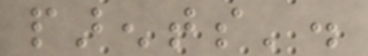parents'.
